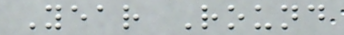Year Round
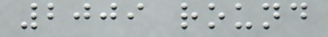2009 round
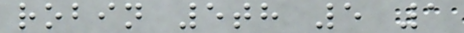robin 5th 5 1
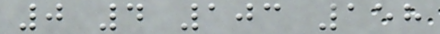0 4 103 158
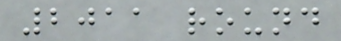2011 round
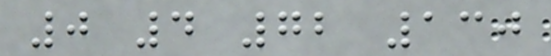0 4 72 130
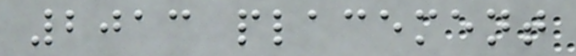2013 placement
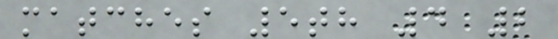matches 5th 4 2
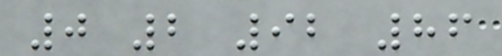0 2 92 86
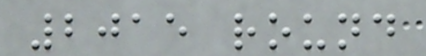2015 round
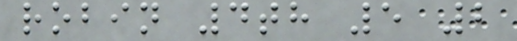robin 4th 5 2
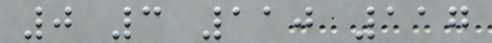0 3 110 117
